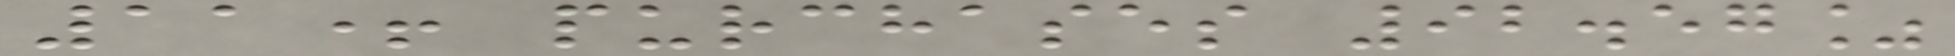11+ purchases 92.57%
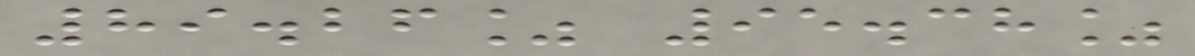89.26% 95.38%
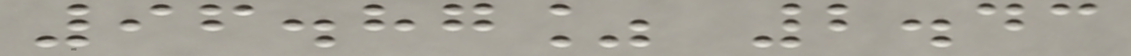96.87% 2.43
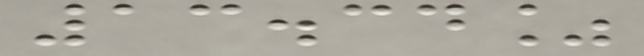13.34%
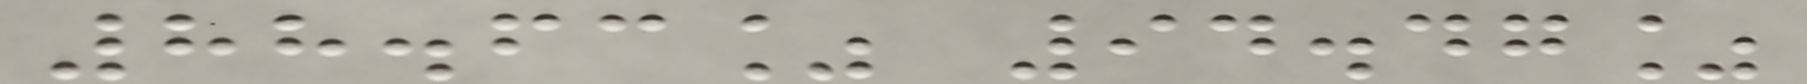88.63% 94.47%
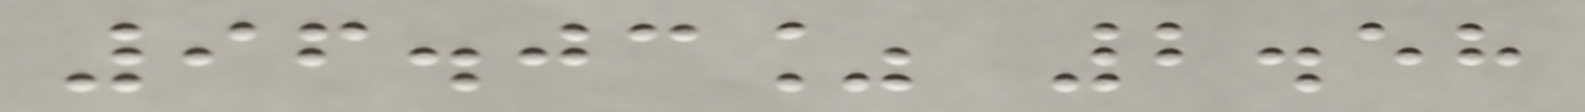96.03% 2.58
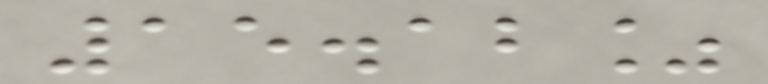15.12%
